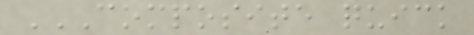COMPOSITE QUICK
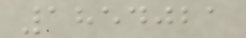1854021
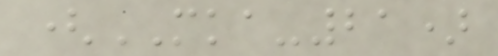(MKA-21)
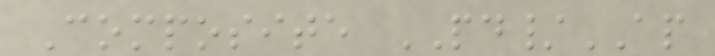Composite PD/AP
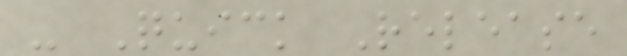- Quick Release
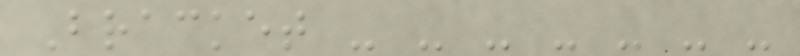Bracket - - - - - - -
